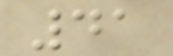41
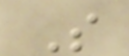S
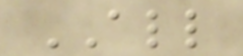ALL
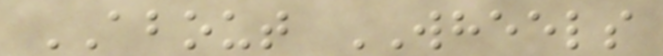ABOUT WHEELS
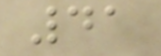41
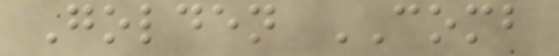Golden COMB
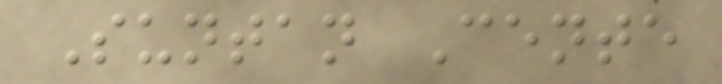Suntan Cente
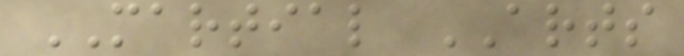MARTIAL ARTS
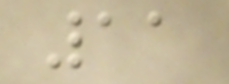11
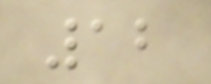12
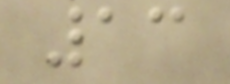13
